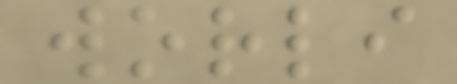worli
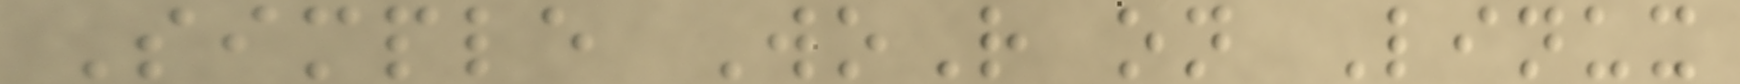Simple WoR on Linux
